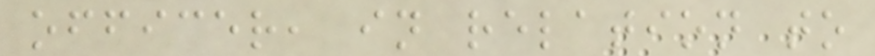officer, in relation to
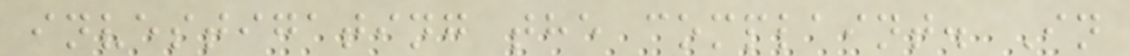investigating the complaint. In
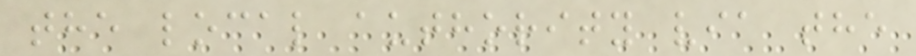the local authority via the
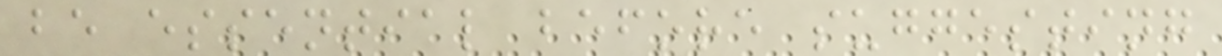be essential before suggesting
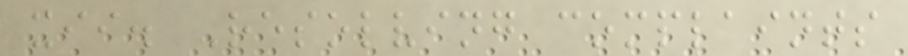xii. Resolving complaints
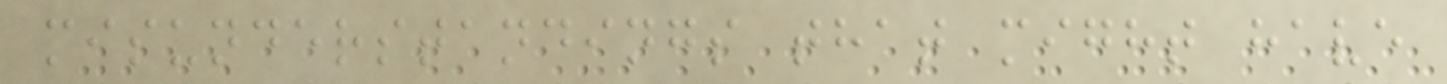misunderstandings that might have
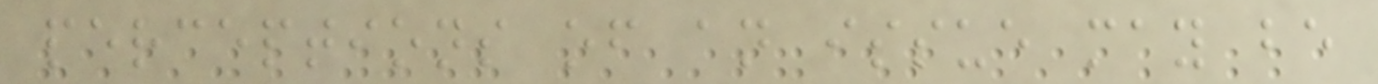perceptions of an issue may be
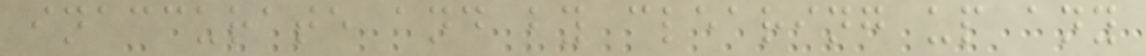inaccurate and by clearing up any
